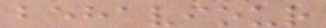behaviour
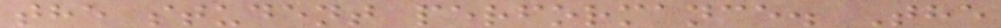the student performance. The
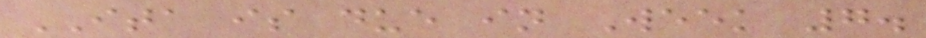ITA is due in Week 7.
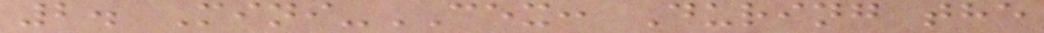2. Mini-CEX: During the
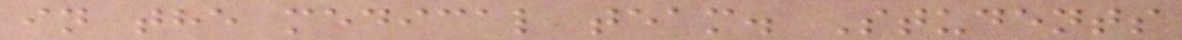in the medical team. Students
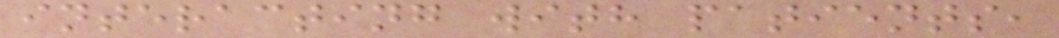interacting with patients,
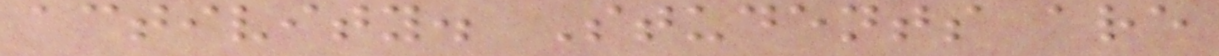activity. Students are
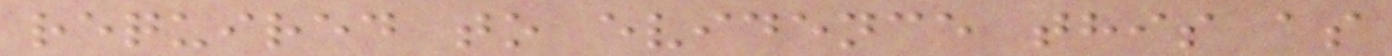required to evidence this as
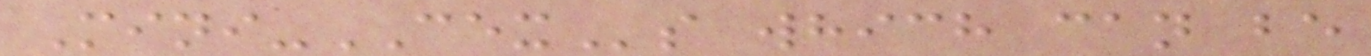Mini-CEXs which can be
